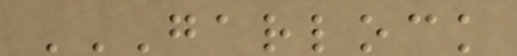GARLOCK
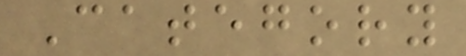Category
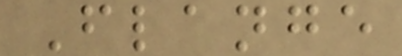Flange
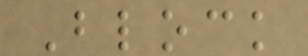Block
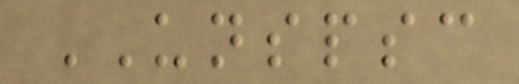UNSPSC
